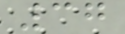37
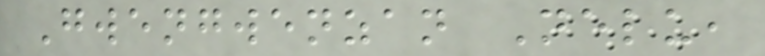Gwengwenzan Nelu,
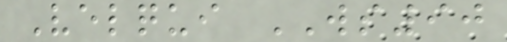Velqui WS90
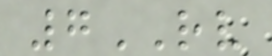7RV
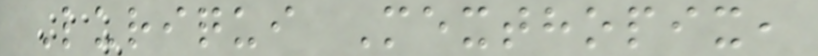Luriqui Mexthopix,
